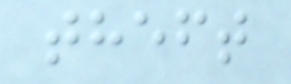theft
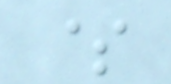$
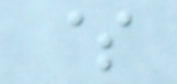$
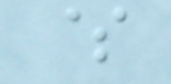$
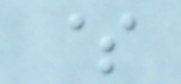$
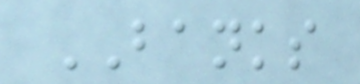BANKS
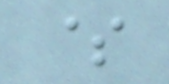$
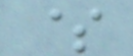$
